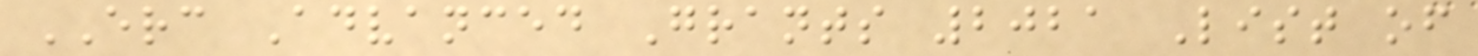ERC Advanced Grants 2021 List of
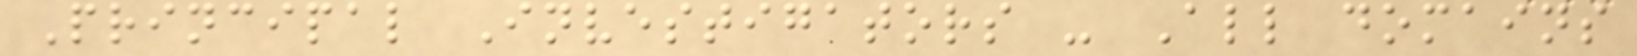Principal Investigators - All domains
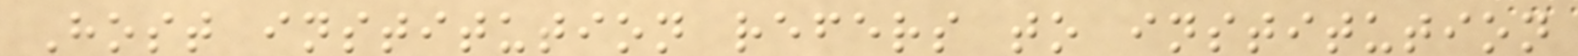Host institution refers to institution
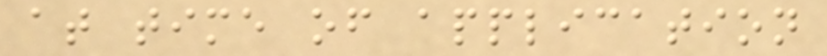at time of application
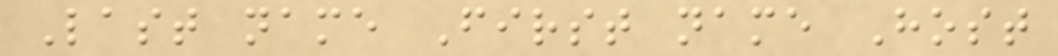Last name First name Host
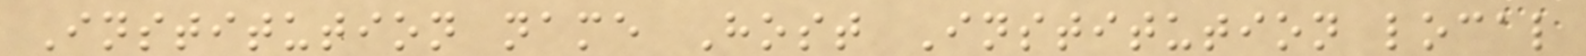Institution name Host Institution local
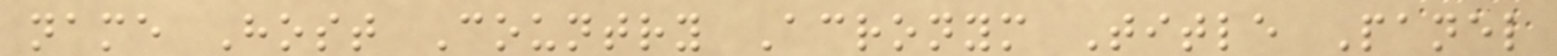name Host Country Acronym Title Panel
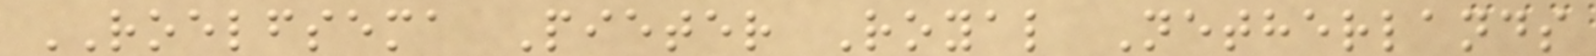ROELFSEMA Pieter Royal Netherlands
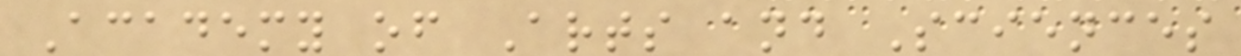Academy of Arts and Sciences
